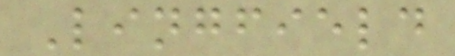Lingfield
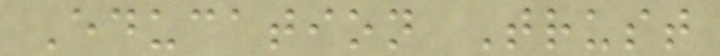Education Trust
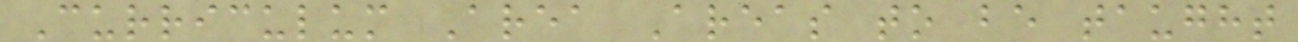Curriculum Area Areas to be taught
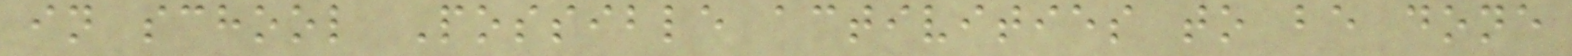in school Possible activities to be done
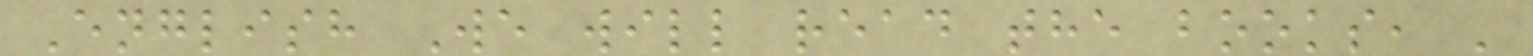English We will read the books, '
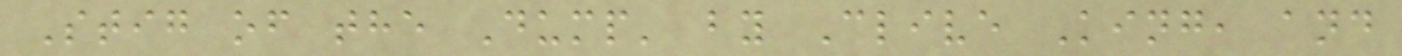Stig of the Dump' by Clive King, and
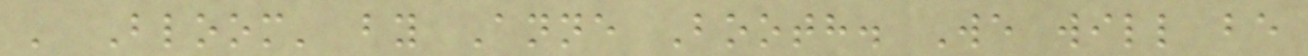' Bloom' by Anne Booth. We will be
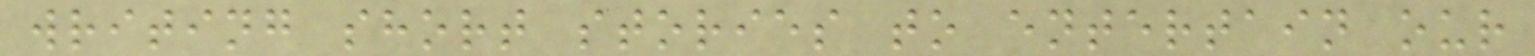writing short stories to entertain our
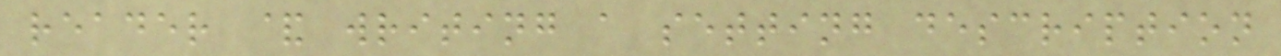reader & writing a setting description
